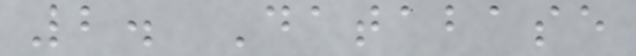2. Database
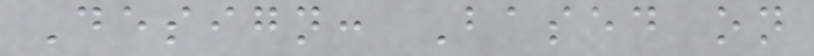Design: Based on
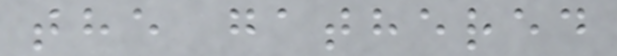the gathered
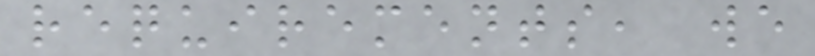requirements, we
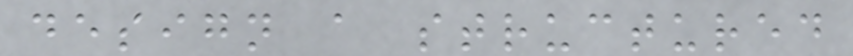design a structured
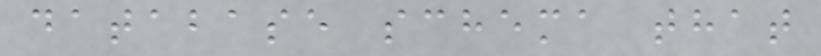database schema that
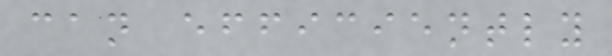can efficiently
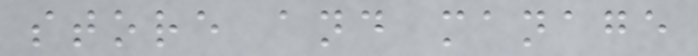store and manage
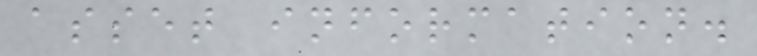asset information.
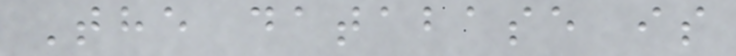The database is
